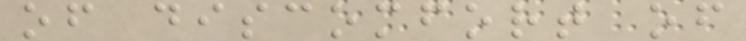of discomfort of
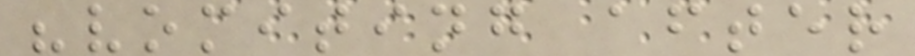"vomiting after
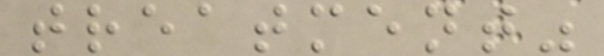treatment"
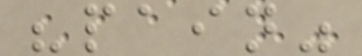"pain"
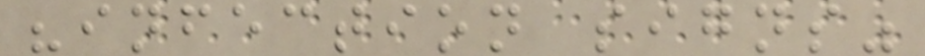"infection signs"
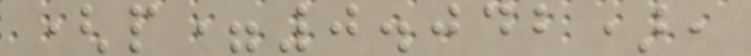(p=0.042),
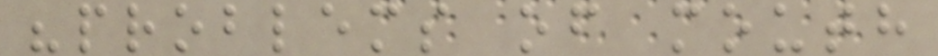"problems of mouth
